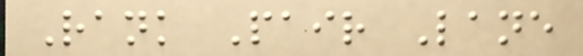Rank Pair Lane
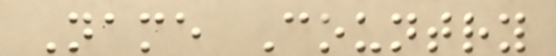Name Country
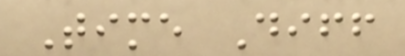Time Diff
